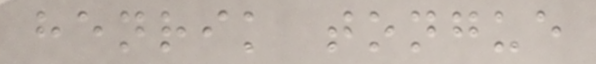henrik tongue
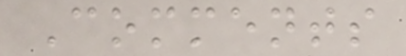Comments
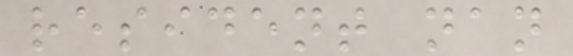resident nan
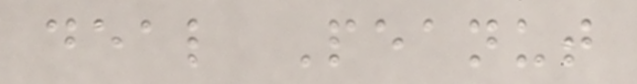deal Peanut
